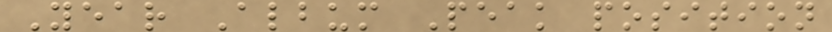Year Album Peak position
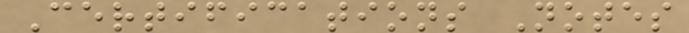Certifications Notes
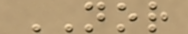NOR
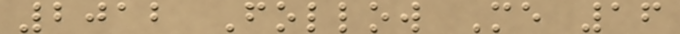2012 Follow Me 16
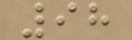98
